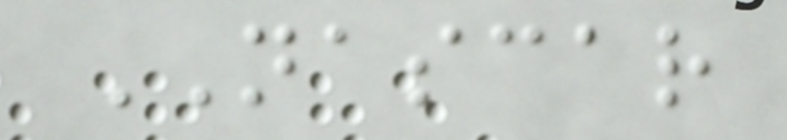NASCAR
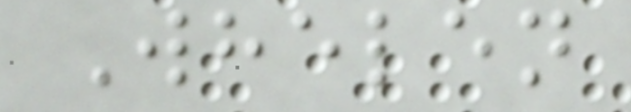Whelen
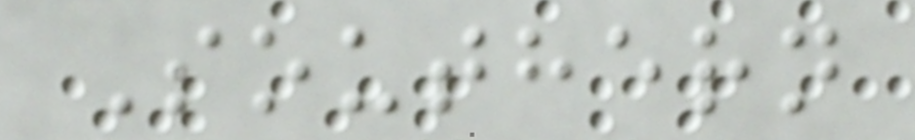Southern
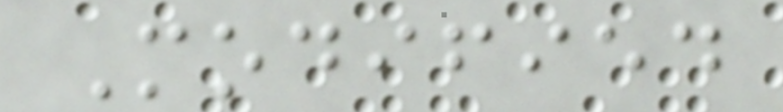Modified
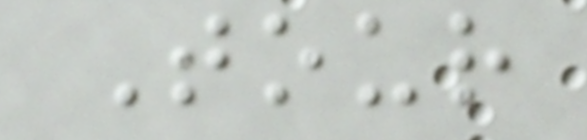Tour
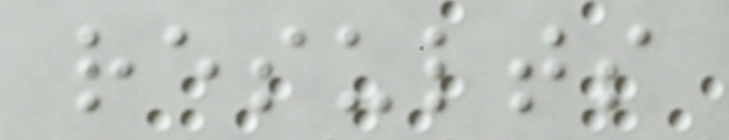results
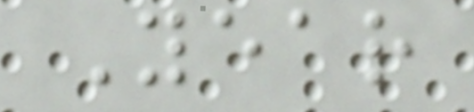Year
